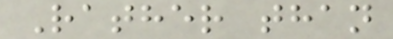Rather than
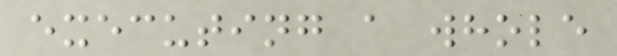executing a whole
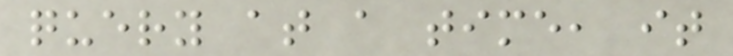query at a time, it
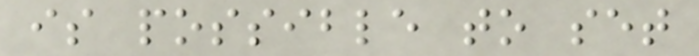is possible to set
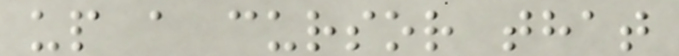up a cursor that
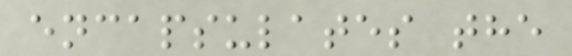encapsulates the
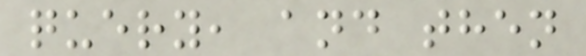query, and then
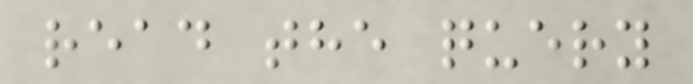read the query
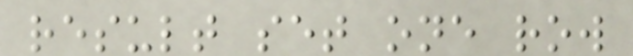result set one row
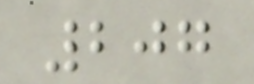207
